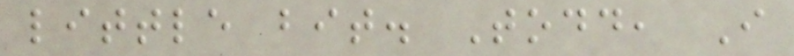little bit. Todd, I
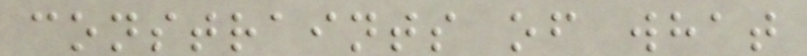constraints of what
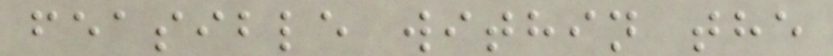feasible within the
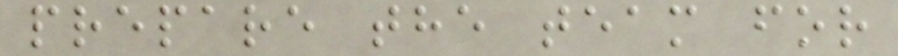prepare the team for
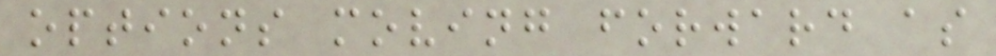options moving forward as
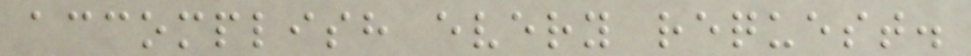accomplish every request.
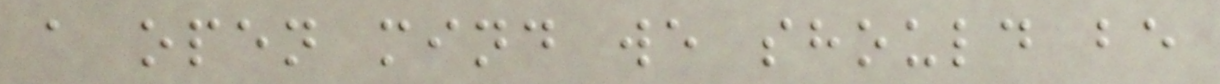a open mind we should be
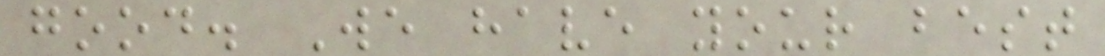good. We have your best
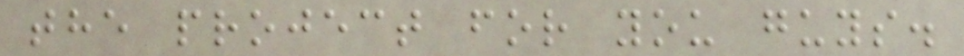the project for you guys.
